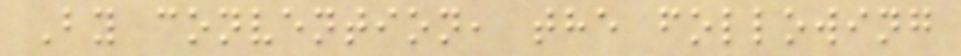By convention, the following
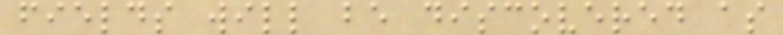fields will be discovered as
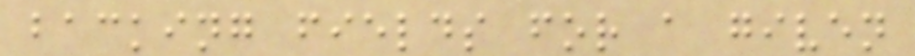backing fields for a given
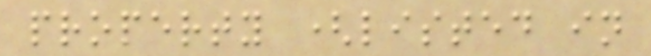property (listed in
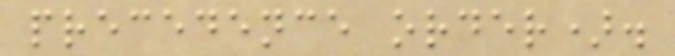precedence order).
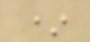*
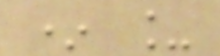* _
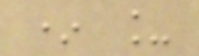* _
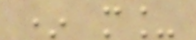* m_
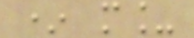* m_
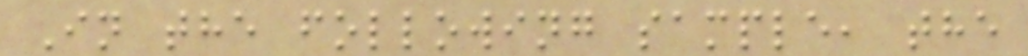In the following sample, the
